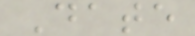Date
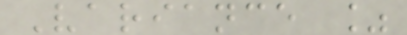Variance %
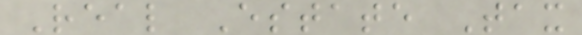Real Estate Tax
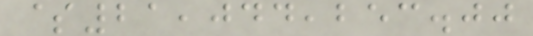$21,044,253.00
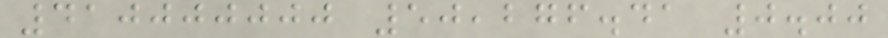410000000 50,276.41 0.00
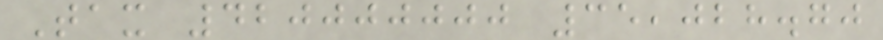Tax 420000000 35,028.70
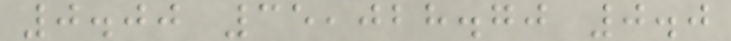0.00 35,028.70 0.0
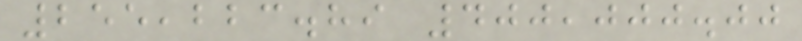255,223.89 400,000.00
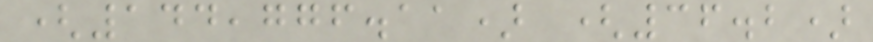(144,776.11) (36.2)
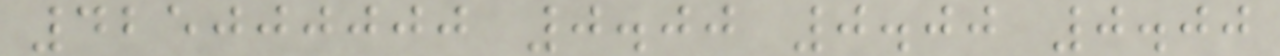425000000 0.00 0.00 0.00
